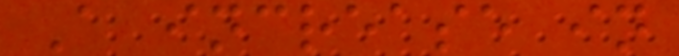A increase in
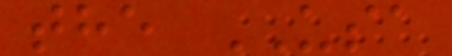the USA
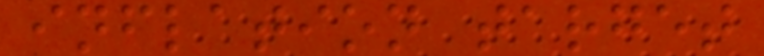inflation target
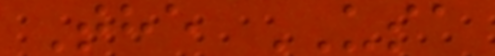The USA
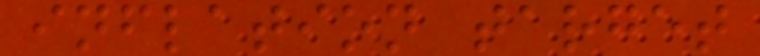inflation target
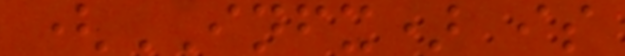(INFX) is
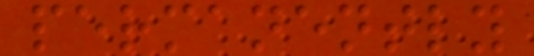permanently
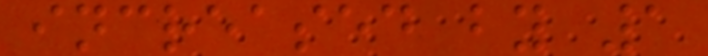increased by 1
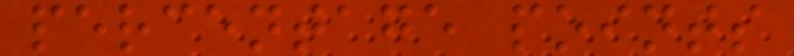percentage points
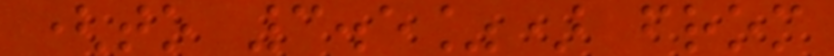(to 3.5%) from
